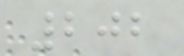202
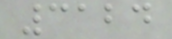3124
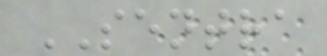SENTRA
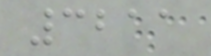3211
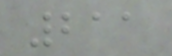211
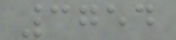3754
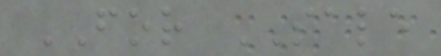FOR SALE
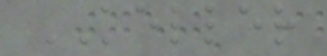KELLER
